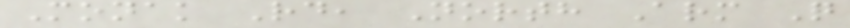Monak Rd, North Arm Q
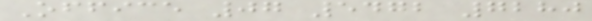Office 07 5472 7280
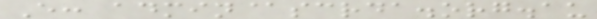E: admin@scrda.org.au
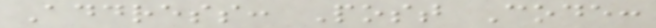Address: Post Code:
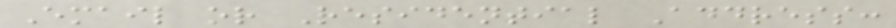Email or Residential Address:
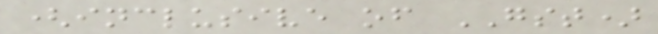(inclusive of GST)
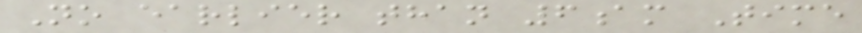No earlier than 6am Time
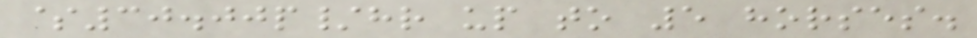$30.00p/hr up to 5 horses.
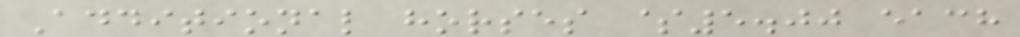Additional horses $5.00 each
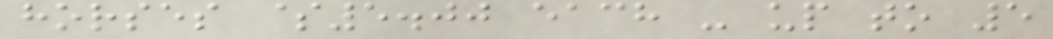horses $5.00 each - up to 5
